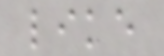like
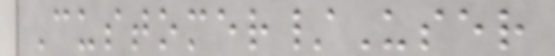Customer/User
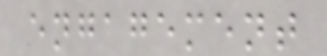engagement
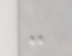-
